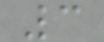3
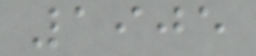1905
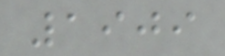1909
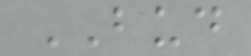BUD
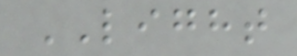LIGHT
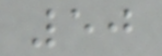50
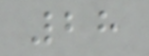28
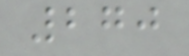270
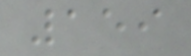159
